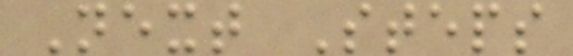Next Steps
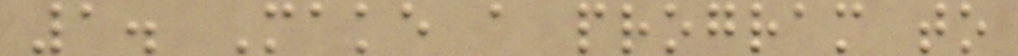1. Make a program to
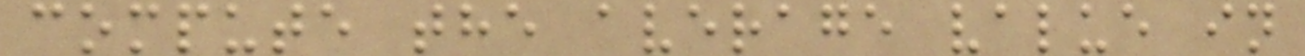compute the average value in
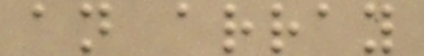an array
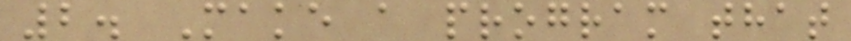2. Make a program that
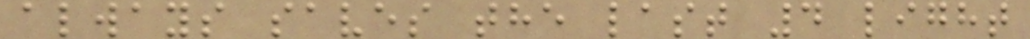always saves the last 4 light
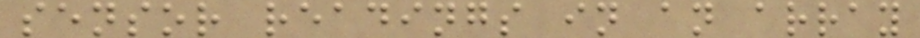sensor readings in an array
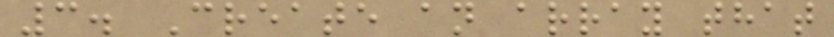3. Create an array that
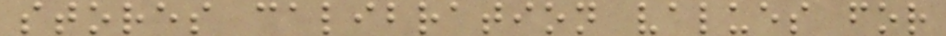stores calibration values for
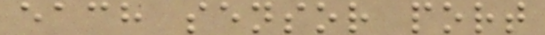each sensor port
